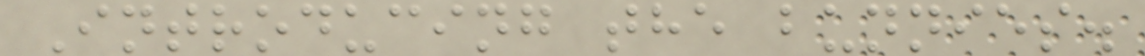Introducing the bunnies.
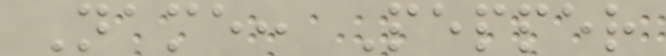Name: Pepper
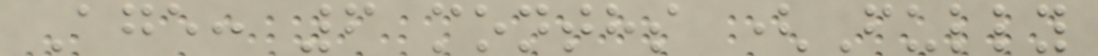Age: 6 months (Fully
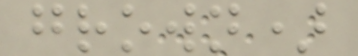grown)
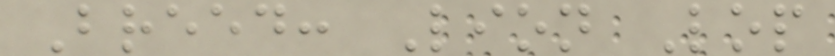Breed: Lion Lop
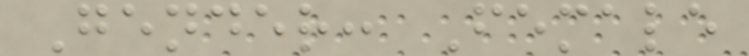Gender: Female
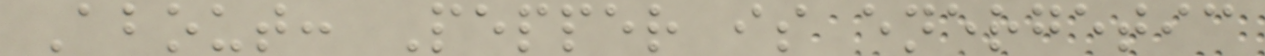About: Pepper is energetic
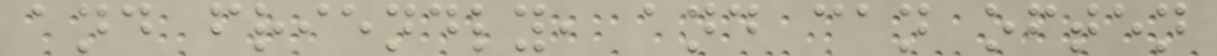and friendly, and can often
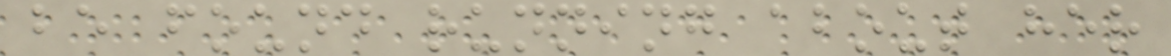be found running about her
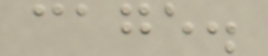cage.
